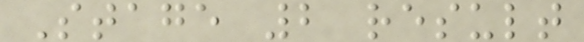Stage 2 result
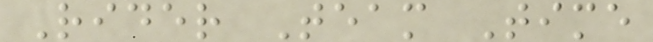Rider Team Time
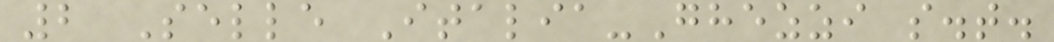2 Selle Italia-Ghezzi s.t.
